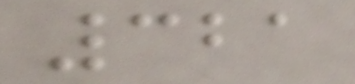321
